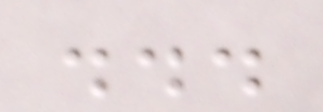...
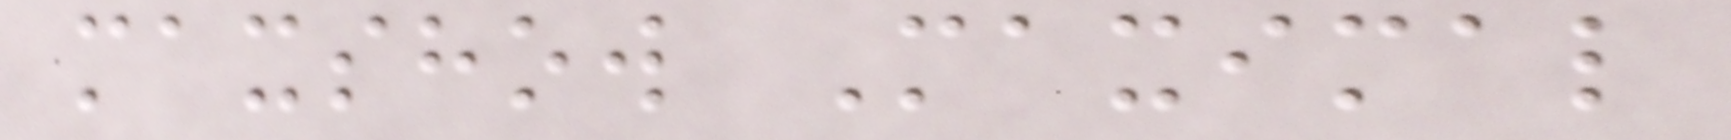maxshow Maximal
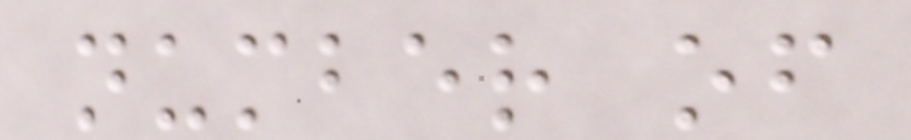number of
